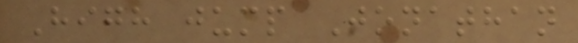High jump Jonathan
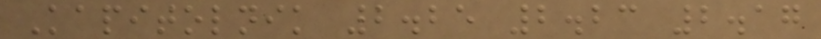Kapitolnik 2.25 2.23 2.17
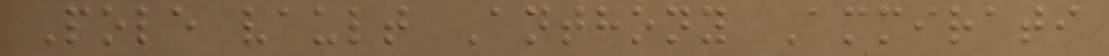Pole vault Anthony Ammirati
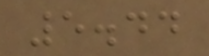5.44
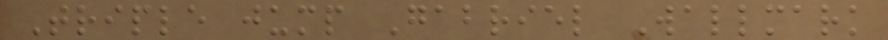Triple jump Gabriel Wallmark
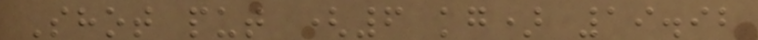Shot put (6 kg) 19.92
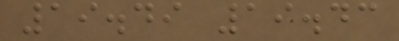19.49 19.43
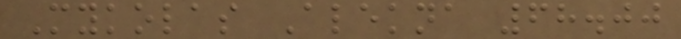Mykolas Alekna 68.00
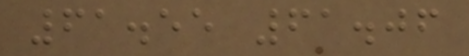61.55 61.06
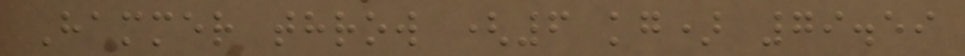Hammer throw (6 kg) 79.59
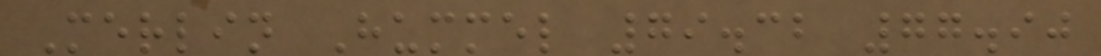Merlin Hummel 79.32 77.90
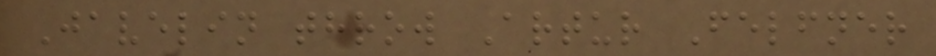Javelin throw Artur Felfner
